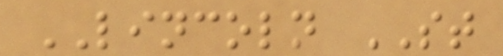LINCOLN ST
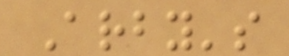Arby's
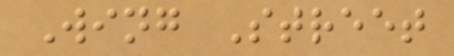Wing Street
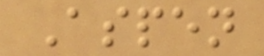Aspen
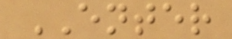ENTER
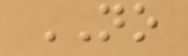NO
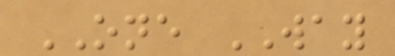ONE WAY
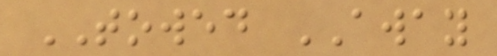TOWED AWAY
